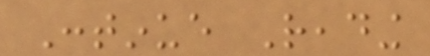Continue Reading
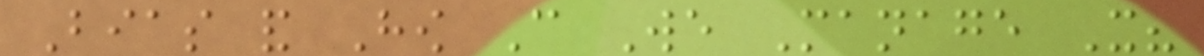Bias and How Can We Manage It?
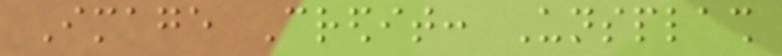Image Credit: Unsplash
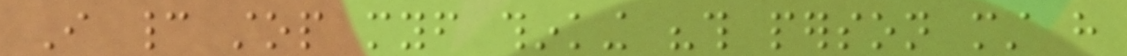I cannot stop myself thinking "this person must have
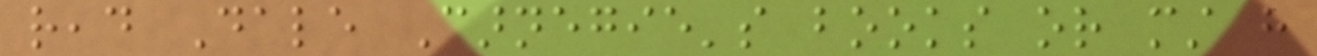read Dale Carnegie's books or must have
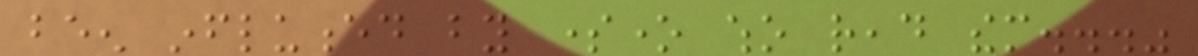been influenced by someone who read them..."
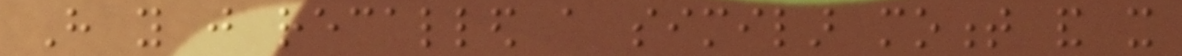Have you just recalled a similar moment and it
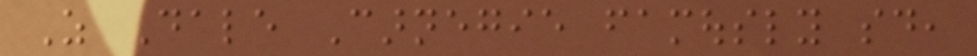As Dale Carnegie famously said,
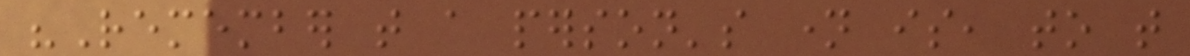"Remember that a person's name is, to that
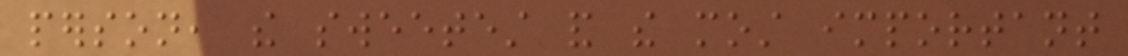person, the sweetest and the most important
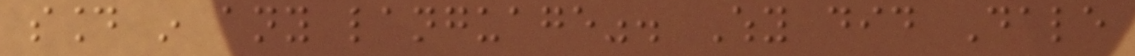sound in any language". Why did Dale
